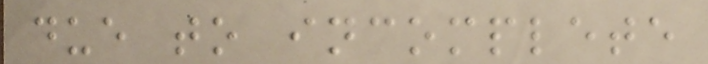due to incomplete
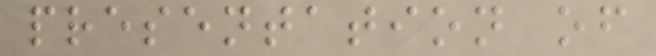presentation of
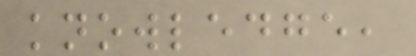knowledge,
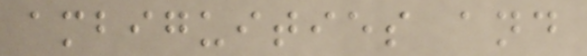ambiguities and
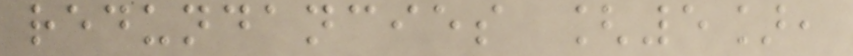redundancies [5],
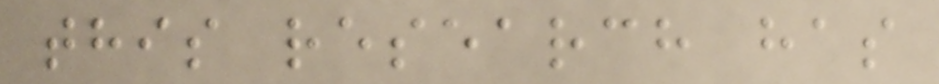this research has
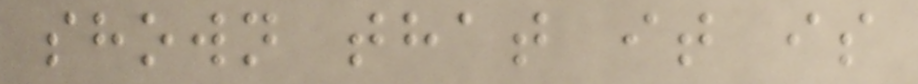shown that it is
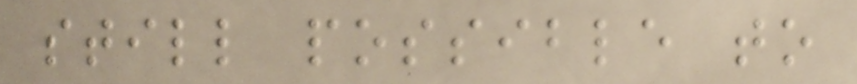still possible to
